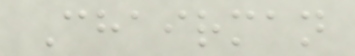Chairman
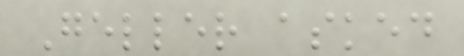Geller asked
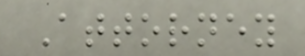Attorney
